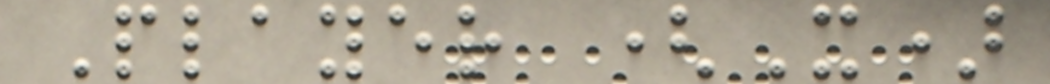Player (X)
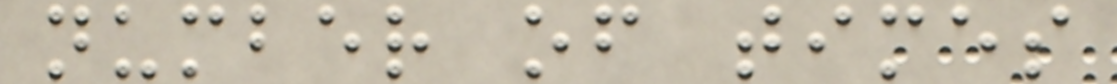number of times
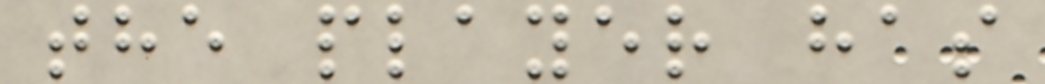the player has
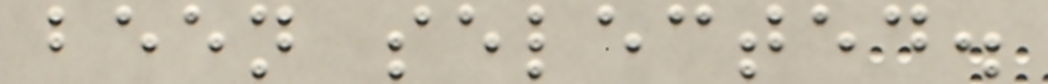been selected.
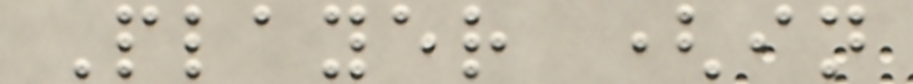Player (in
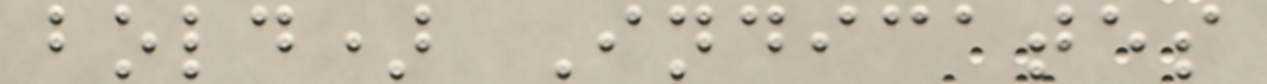bold) Indicates
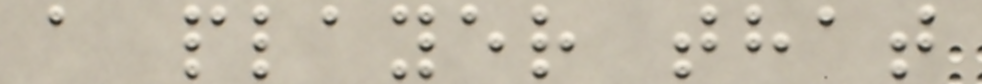a player that
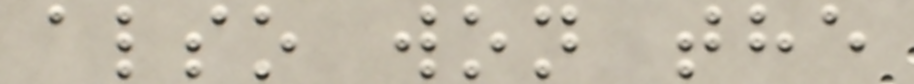also won the
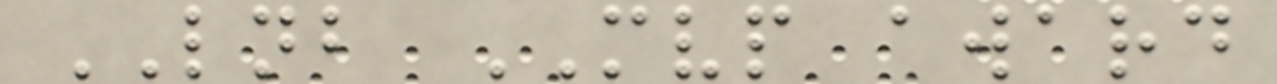LNB MVP award
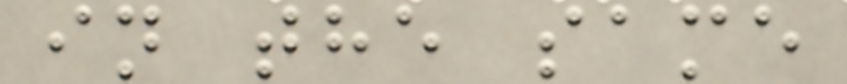in the same
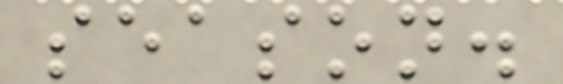season.
